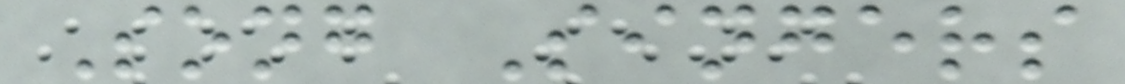Song Singers
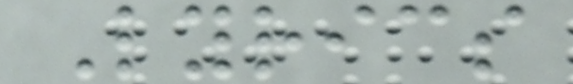Lyrics
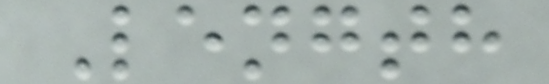Length
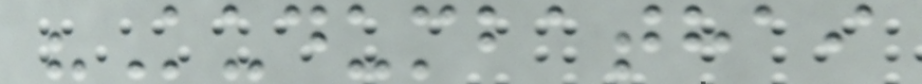"Kudumbathai
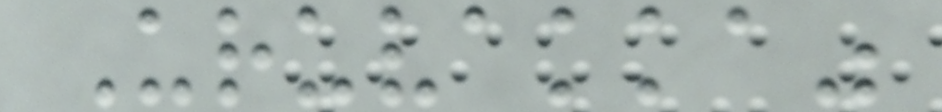Uruvakka"
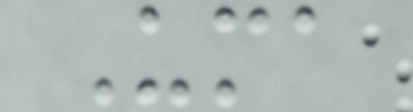Uma
